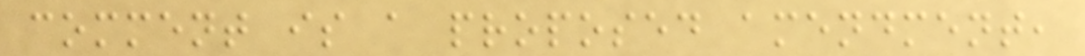comment is a proposed amendment,
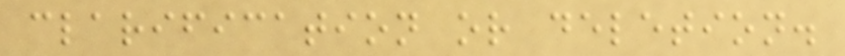clarification or deletion.
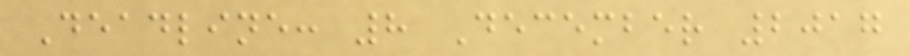Deadline: 8 December 2017
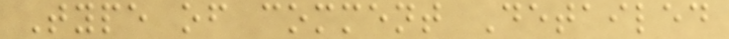Type of comment Detailed
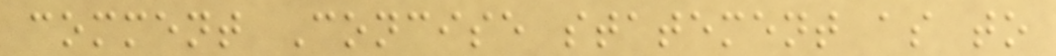comment Concise statement as to
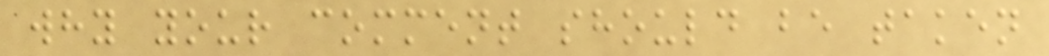why your comment should be taken
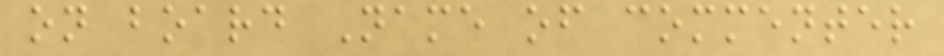on board Name of commenter
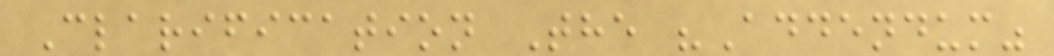Clarification The "Addendum"
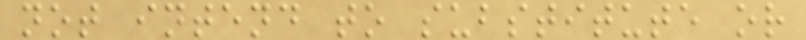not intend to substitute or
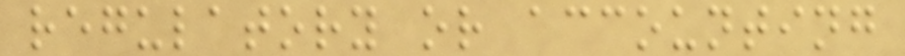regulatory or accounting
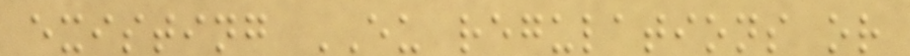existing EU regulations or
